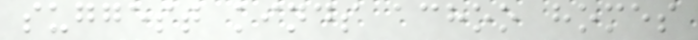suggest kinds achoo homes
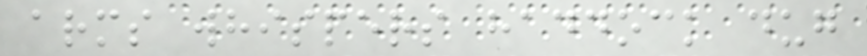arms whispers haddock dug
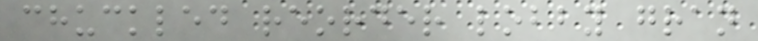chuckled reorder lobby gran
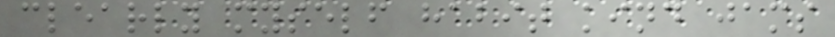clearly myself habit kind jams
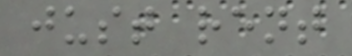just rent
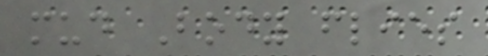mud Body flies
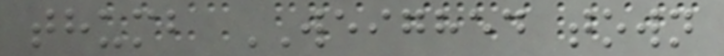thumb WEIGHED town
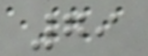79
